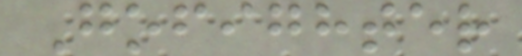Gofighter
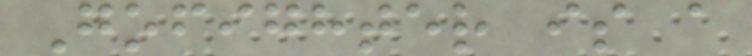Gofighter is a
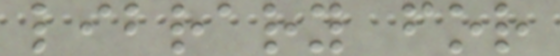library for
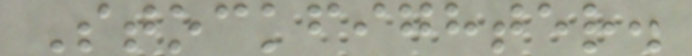Stockfighter.
